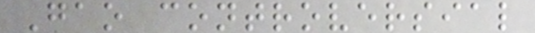Gao controversial
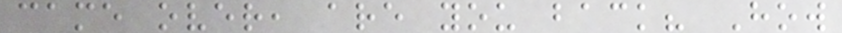came over, are you back? How
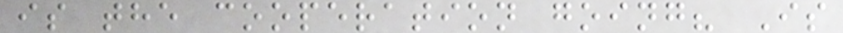is the cooperation going? Is
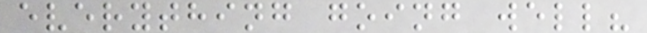everything going well?
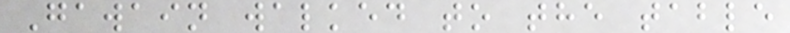Gawain walked to the table
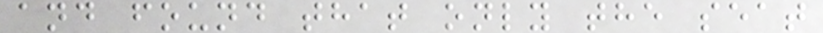and found that only the seat
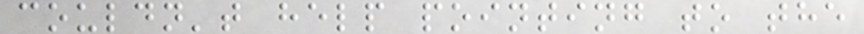couldn't help pointing to the
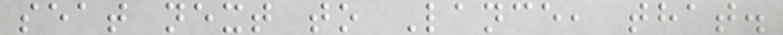seat next to Lance, that.
